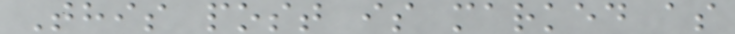This post is marked as
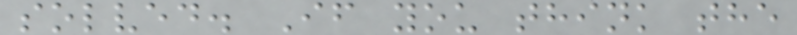solved. If you think the
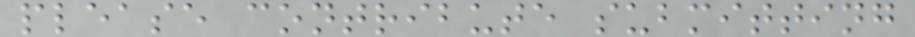please contribute submitting
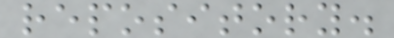repository.
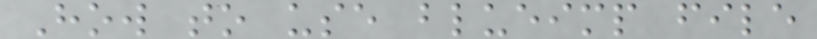How to use blueimp file
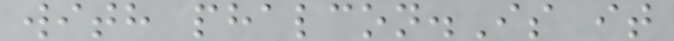with phalcon.Is it
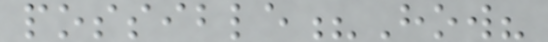possible?How?
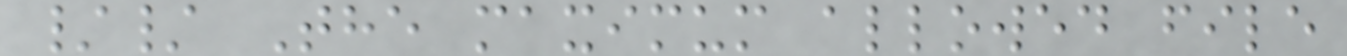// The maximum allowed file
